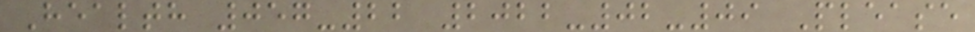Health 057-22 2022-02-09 Please
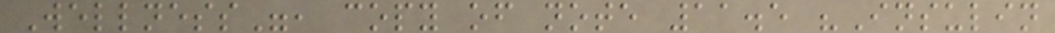Wellness", copy of note 11.5 "Insulin
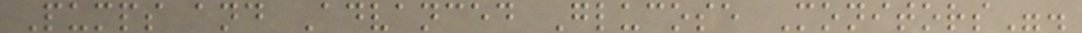Pumps and Advanced Glucose Monitors".
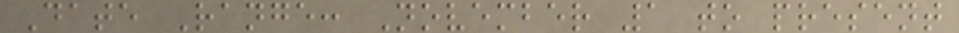Date Range: November 1 to present
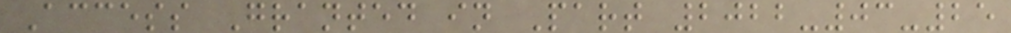Access Granted in Part 2022-03-25
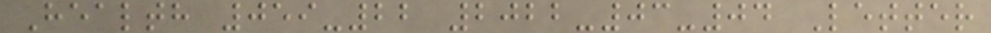Health 059-22 2022-03-04 Letter
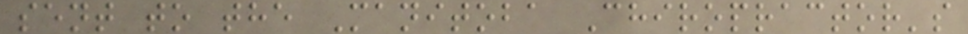sent to the Manitoba Chiropractor's
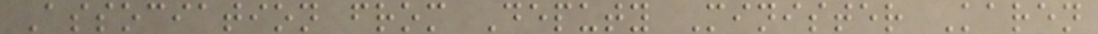Association from Deputy Minister Karen
